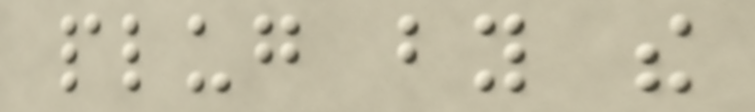plug by the
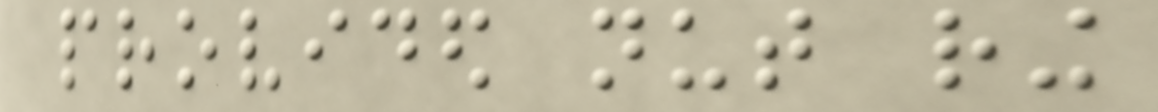provided nut ring
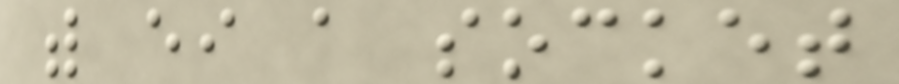with either a socket
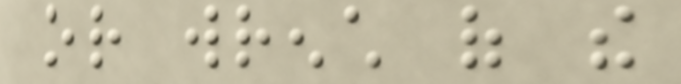or wrench of the
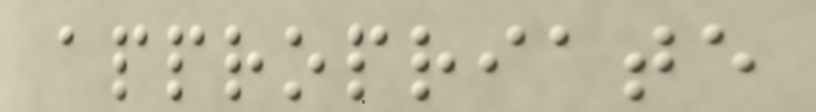appropriate
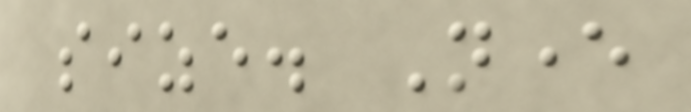size. Never
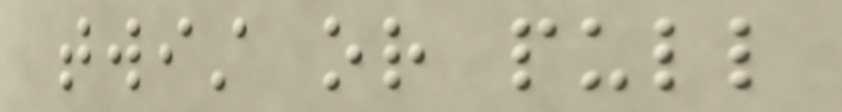twist or pull
